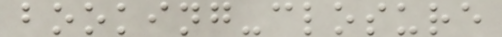booking-closure
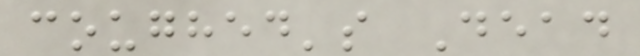coughed's Dead
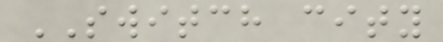SWITCH city
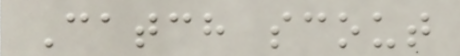Catch scout
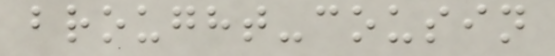brought-cousin
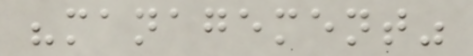"management"
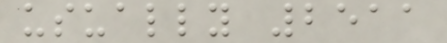usually 2511
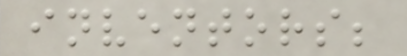inventors;
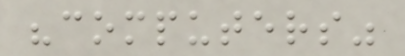"computers"
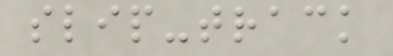slip-track
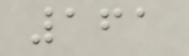161
